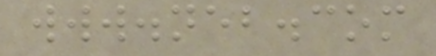www.neb.com
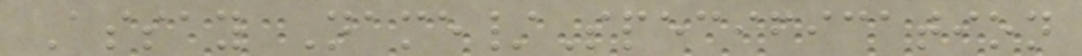Assay Name/Specification
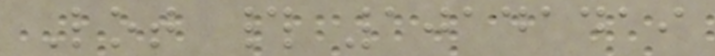Lot # 10141419
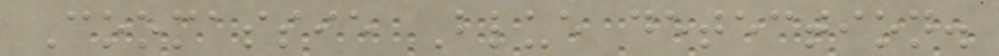Coomassie Blue detection.
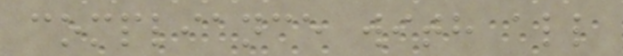compliance with all
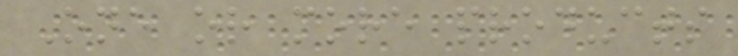One or more products
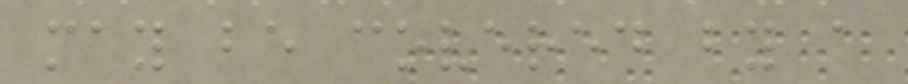may be covered by a
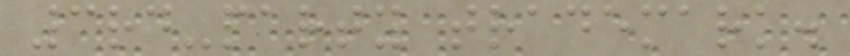3rd-party trademark.
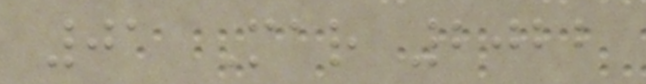01 Mar 2022
